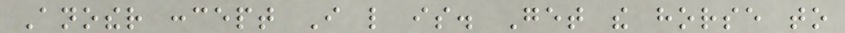Another concept I like is. Get the horse to
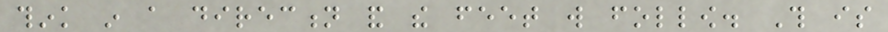think in a direction and the feet will follow. This is
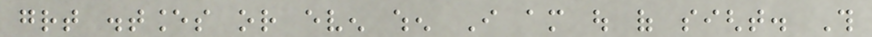great distances or even when I am out of sight. This
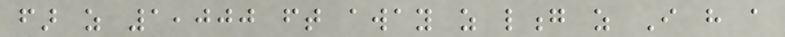far as 1,000 ft away as long as I have a
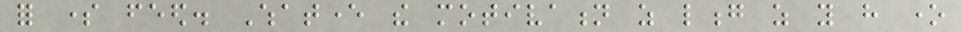for some feed. Whatever the motivation as long as you have one
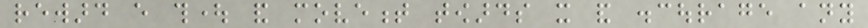reward every thought and movement towards it and discourage any
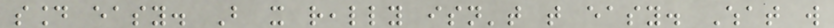sound easy. But it really isn't that easy. What will
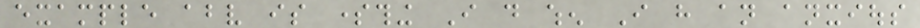example above is something I do when I have an anxious
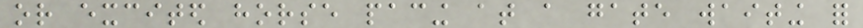or excited horse pacing at a gate waiting for
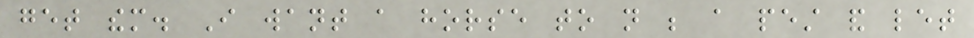get them. I want a horse to not be a pest and let
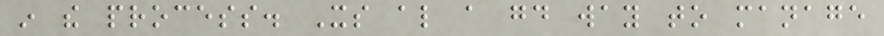in the process. Its also a good way to manage
